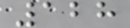128
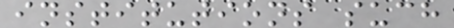institutions such
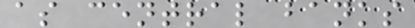as central banks
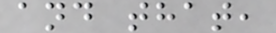and that,
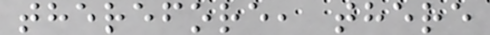therefore, there
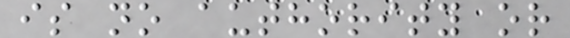is no authority or
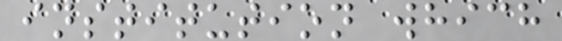institution which
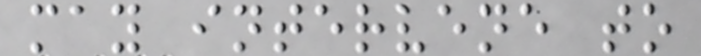may intervene to
